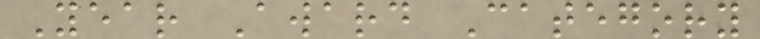Year Award Category
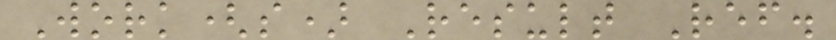Work(s) Result Ref.
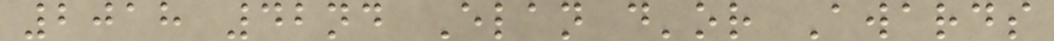2018 42nd Elan d'or Awards
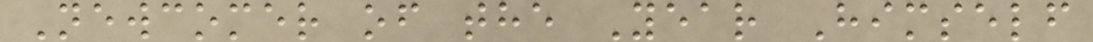Newcomer of the Year Himself
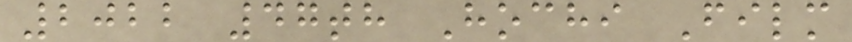2022 47th Hochi Film
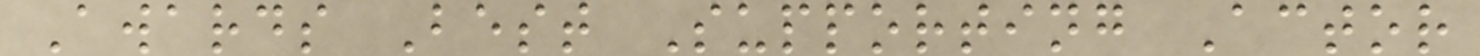Awards Best Supporting Actor
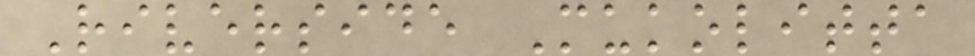Riverside Mukolitta
